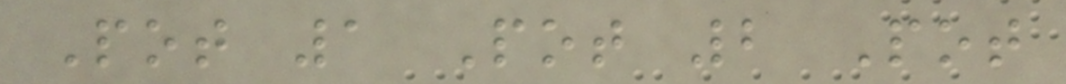Pot 1 Pot 2 Pot
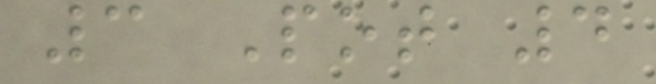3 Pot 4
